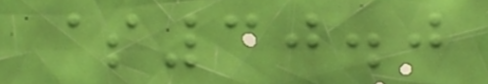$30.0
